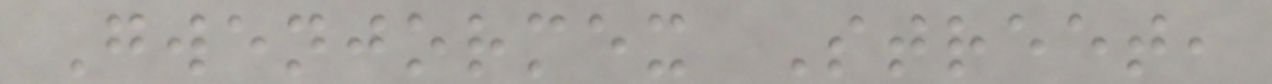Gwenjormex Street,
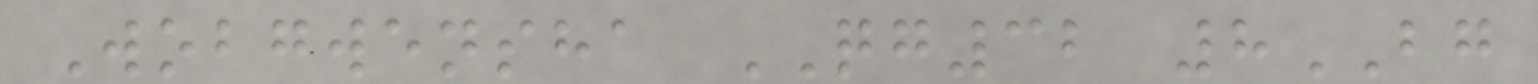Wobgwensha QG32 8BG
